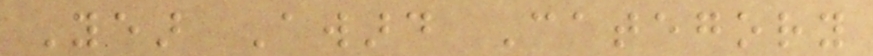Year Award Category
